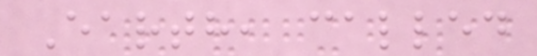Earth, called
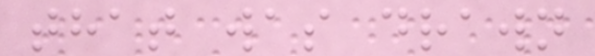that was drawn
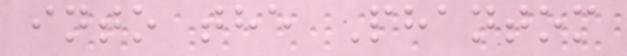into the Phantom
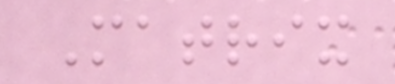Matrix
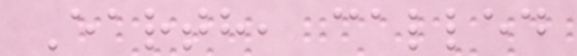Earth, called
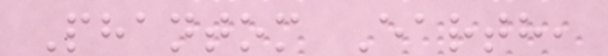Phantom Earth,
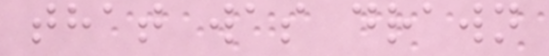that was drawn
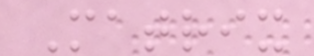Matrix
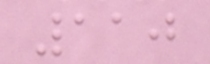110
